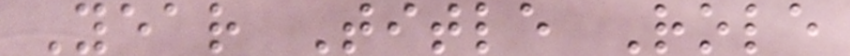Year Title Role
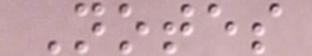Notes
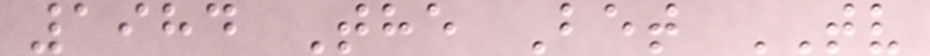1984 The Bet TV
